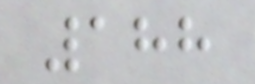188
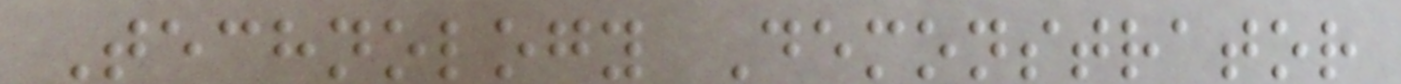Technology Demonstrator
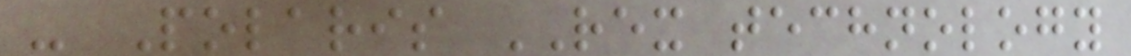- Polaris REX technology
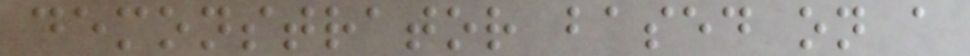demonstrator based on a
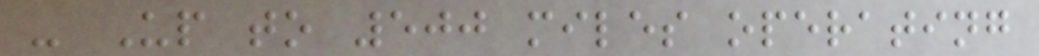- Up to 500 miles operating
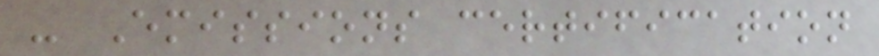- Emissions certification
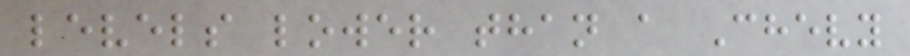levels lower than a Chevy
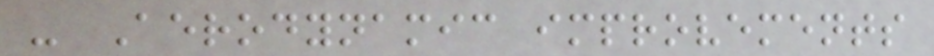- Aerodynamic improvements
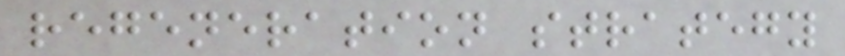regeneration strategy
